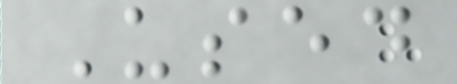Used
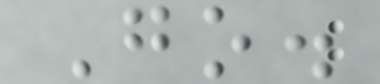Go.
